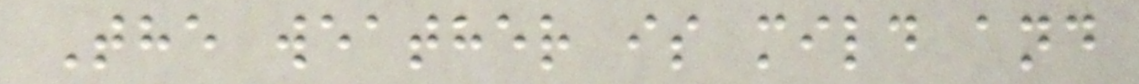The weather is mild and
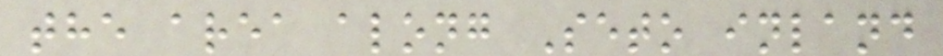the area along Seto inland
